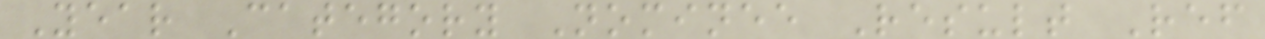Year Category Nominee Result Ref
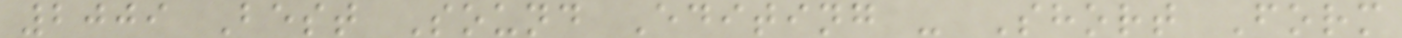2009 Best Sound Editing - Short Form
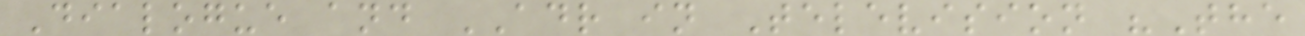Dialogue and ADR in Television "The
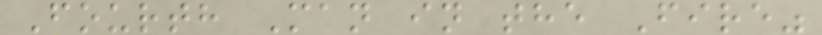Fourth Man in the Fire"
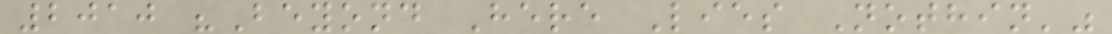2010 "Beyond Here Lies Nothin'"
